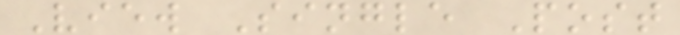View Single Post
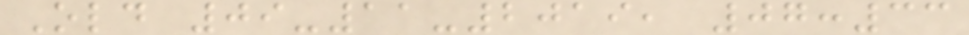Old 09-11-2019, 07:33
